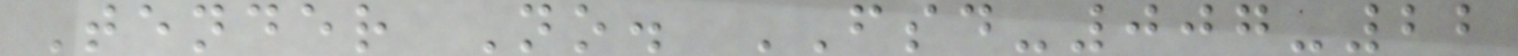Tender No. FSD-007-22
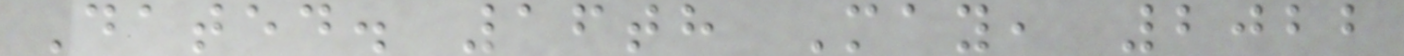Dated. 16th May, 2022
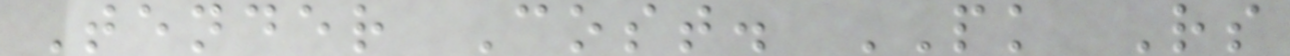Tender Cost. PK Rs
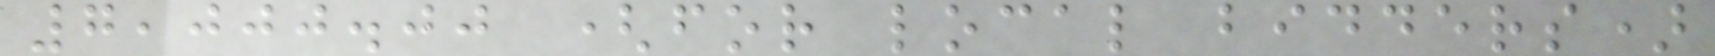7,000.00 (for local bidders)
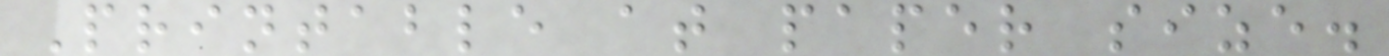Printable at paper size.
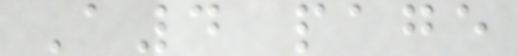A4 page
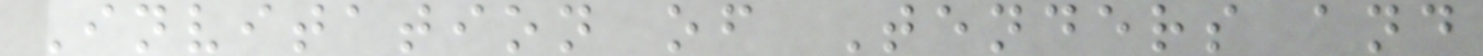Invitation of Tenders and
